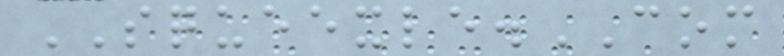SQUEEXLE.COM
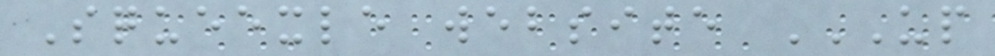Squeexle website UP
